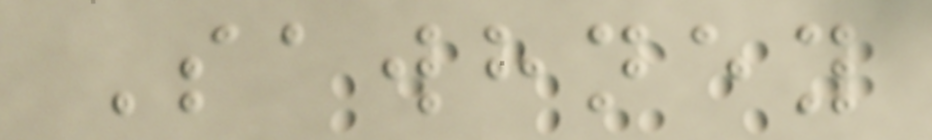Sawhney
